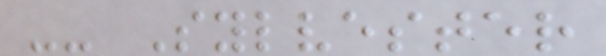-- Sylvester
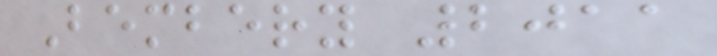Bembery 2011
